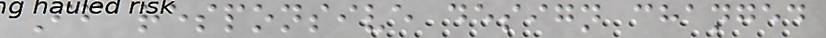If responsive design changed
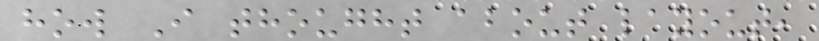how I thought about layout,
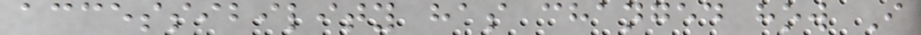accessibility has changed how I
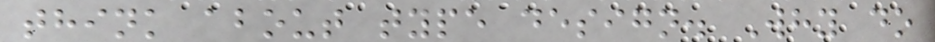think about type design. Why do
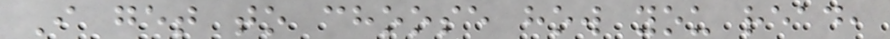I get to choose how you read,
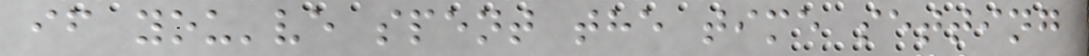if you've spent the time setting
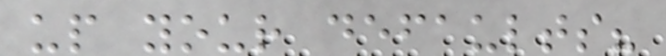up your defaults?
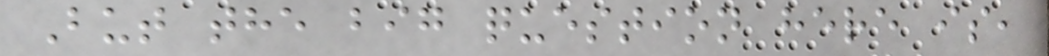But the big question here is,
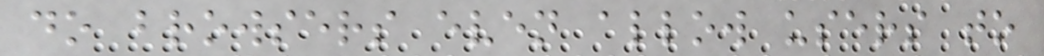do browsers even allow users to
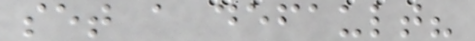set a default?
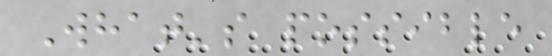What's possible
